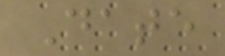Date
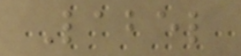Label
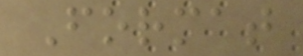Format
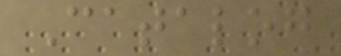Catalog
